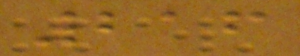216
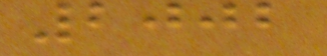2002
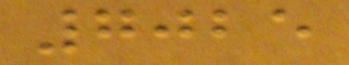7025
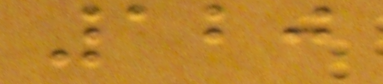120
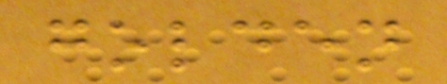golden
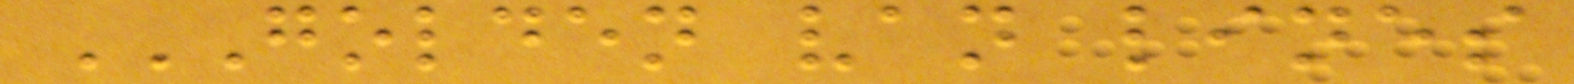GOLDEN VAN LINES
